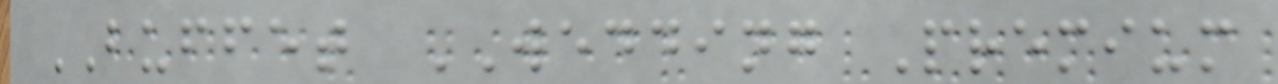BUFFET WEDDING Premium
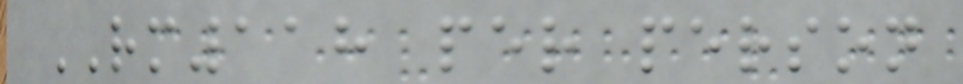RM118 per person
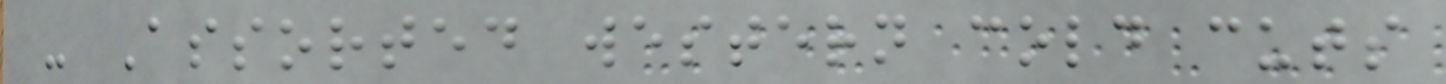- Assorted western cold cuts
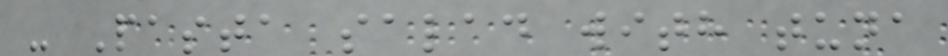- Pasta salad with tuna
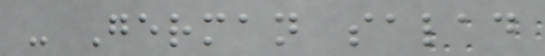- German salad
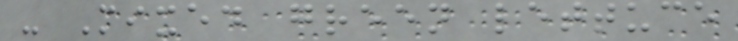- Mixed green lettuce
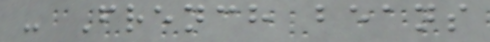- French beans
